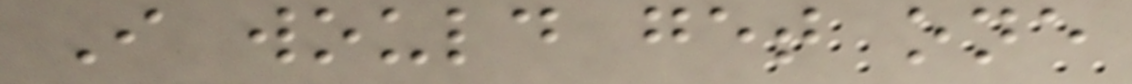I would get one
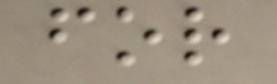for
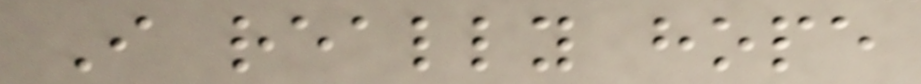I really hope
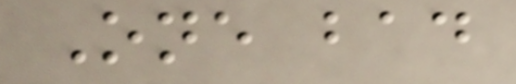One bad
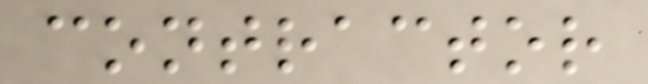contractor
